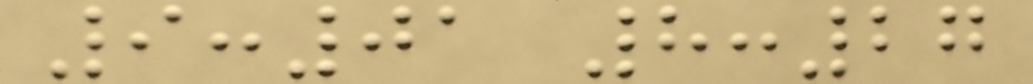9:01 8:27
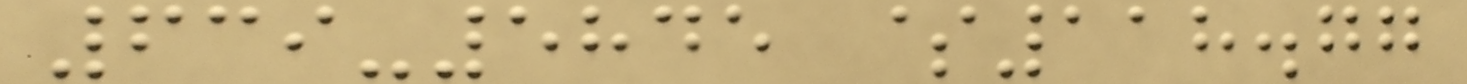639-5845 $118.77
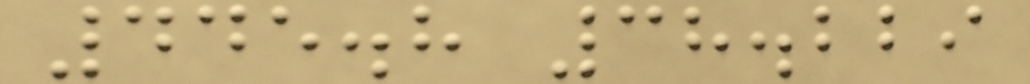445.8 38.229
